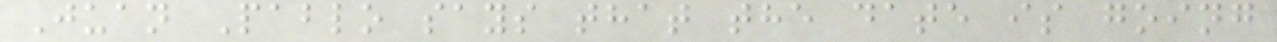Juan Pablo says that the date is going
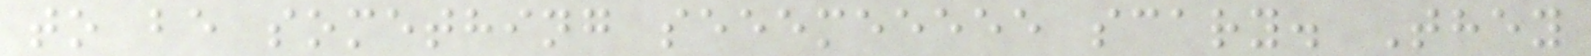to be something seeemeeeee scary. They
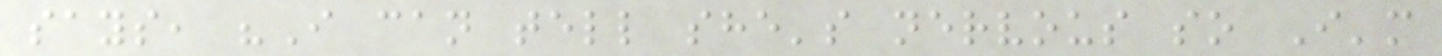says, "I can tell she's nervous so I'm
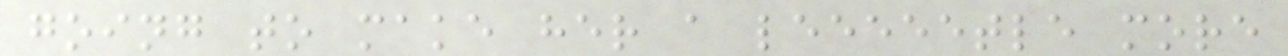going to make her a leeeeetle more
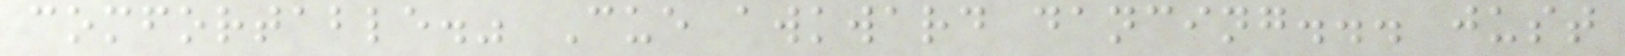comfortable." Cue awkward dancing... just
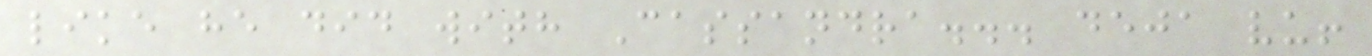like he did with Cassandra... deja vu!
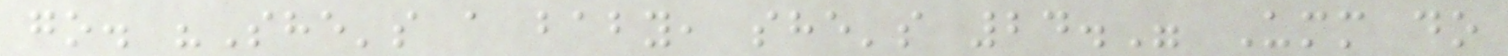go. "She's a baby, she's 24." Umm do
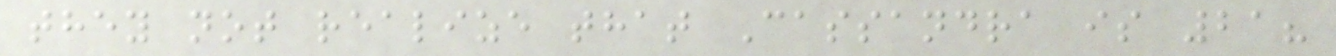they not realize that Cassandra is 21?
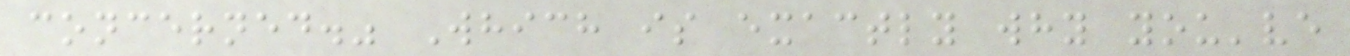concerned." Which is exactly why you've
